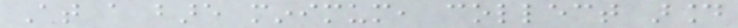At a bare minimum, collect around
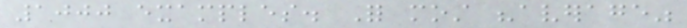1000 examples. For most "average"
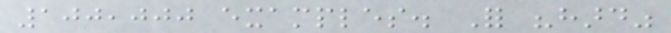100,000 examples. For "hard"
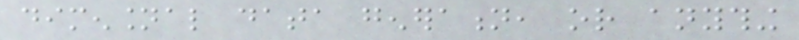dimensional data generation, or anything
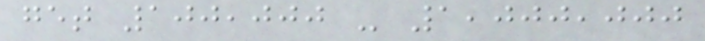get 100,000 - 1,000,000
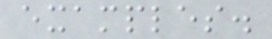examples.
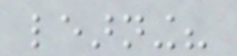learning?
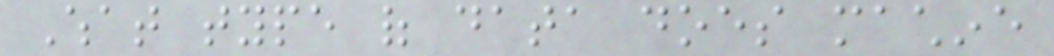What type of data does machine
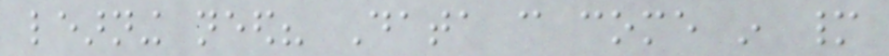learning need? Data can come in many
